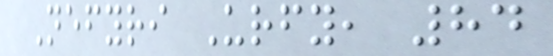Nefyri Urfy, 84
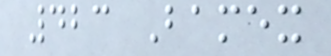423 Bamex
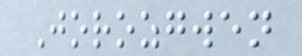Jorozgwen
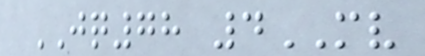JQ78 4MV
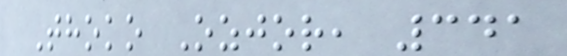Thoko Ozjor, 341
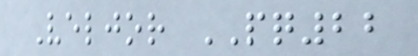Veljor PQ22
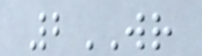2WR
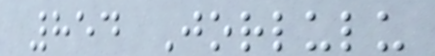854 Jorlulu
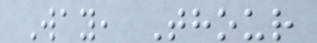Way, Thour
